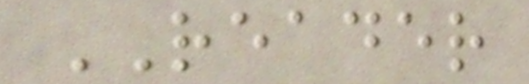READER
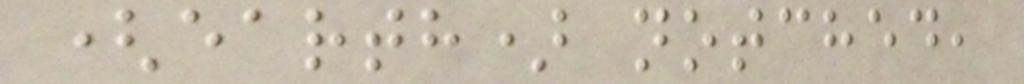(earth) notched,
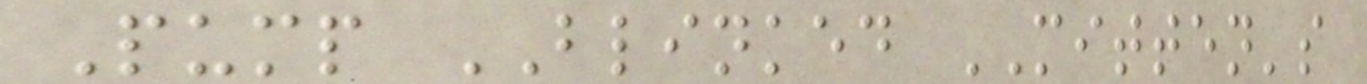Pump BLINKED MITTEN's
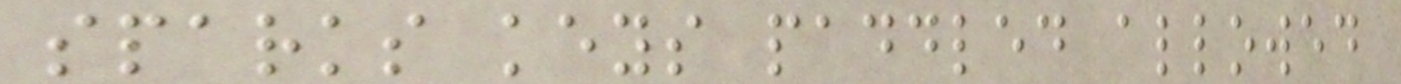sparks keys paddled allowed
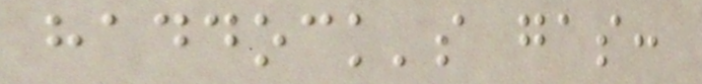haddock's gas:
